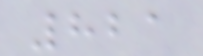821
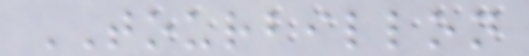TOURBILLON
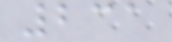231
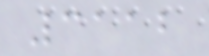3112
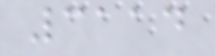3114
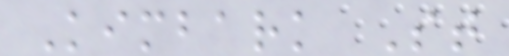Kimbark St
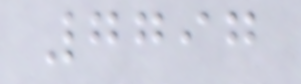7797
